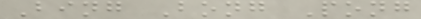Bing Bong Pong
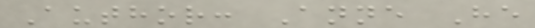Author: Anne He
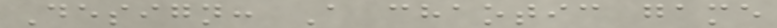Design: A chaotic game
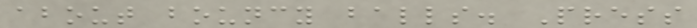about bouncy balls. Press
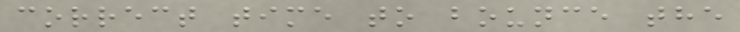correct time to bounce the
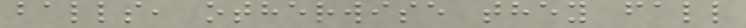balls, otherwise they fall
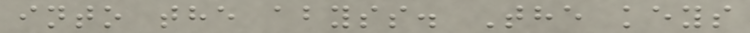into the abyss. The keys
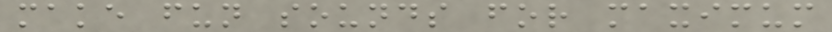make fun sounds for maximum
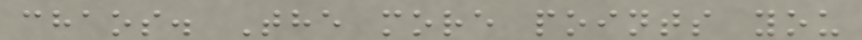chaos. The more points you
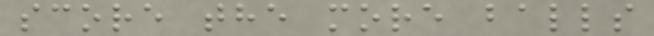score the more balls
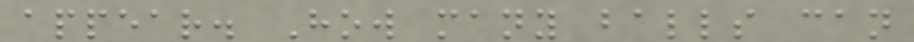appear. How many balls can
